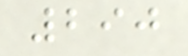290
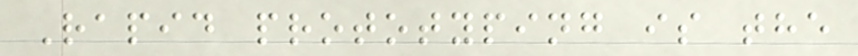Rapid prototyping is the
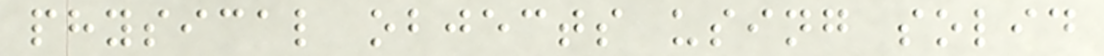physical objects using solid
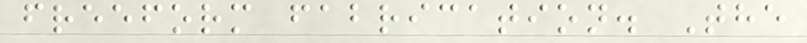freeform fabrication. The
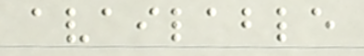available
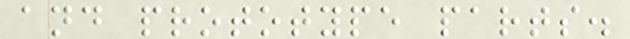and prototype parts.
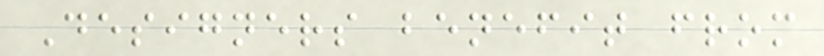Designers benefit from
